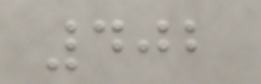402
